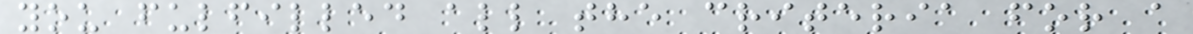you fulfilled all the criteria for a
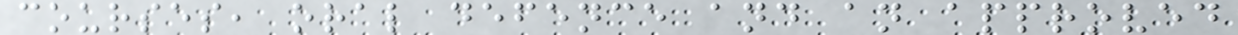courses, oral defence and an approved
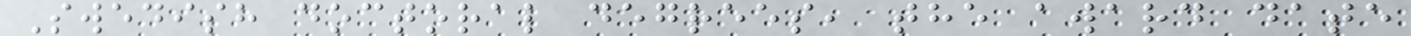Swedish doctoral degrees, the award date
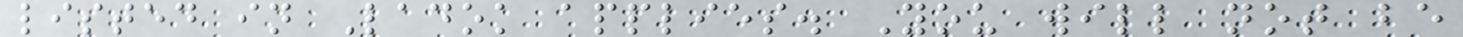listed in Ladok applies. You will not be
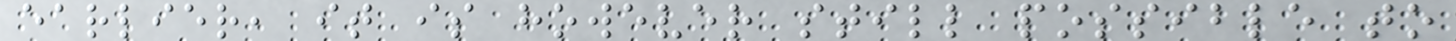earlier, it is however still possible to
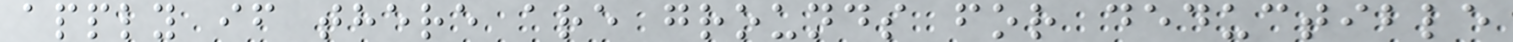apply if there are grounds for deductible
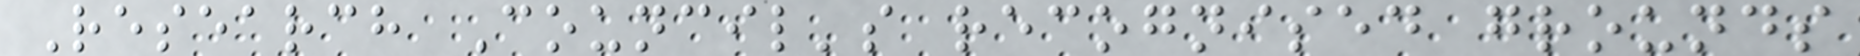Research Council's recognised grounds
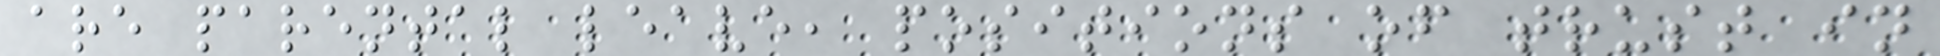are parental leave, positions of trust in
